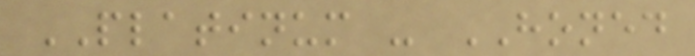PLATINUM - HONED
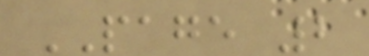PAGE 2
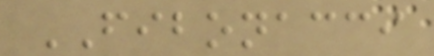FIBONACCI
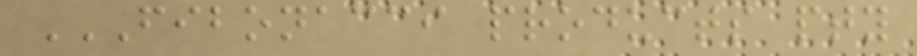FIBONACCI PRODUCTS PTY
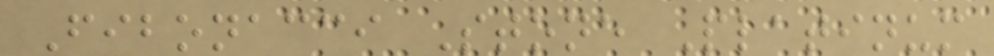Fibonacci Stone Platinum
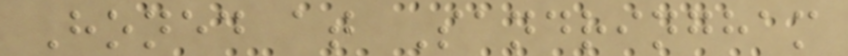Honed at Sandringham
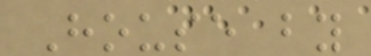House by
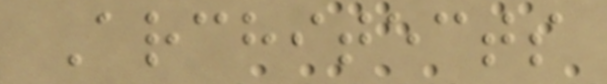Architects
